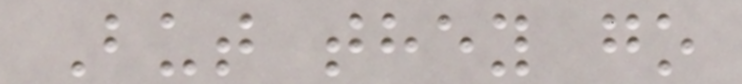But they go
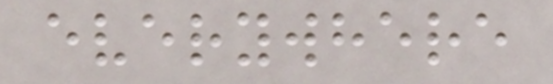everywhere
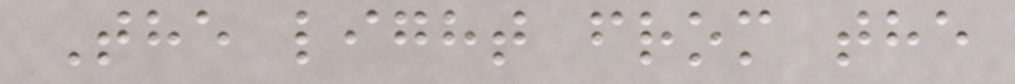The light from the
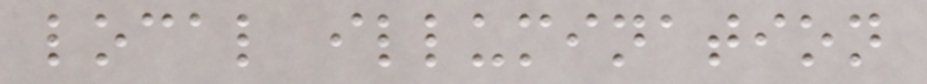local illumination
